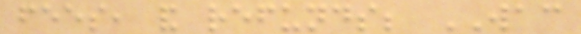fees, and refunds; WAC
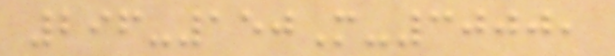296-150M-3000,
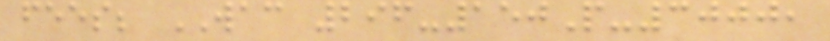fees; WAC 296-150P-3000,
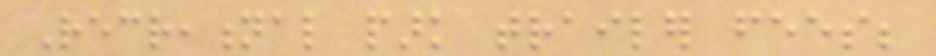Recreational park trailer fees;
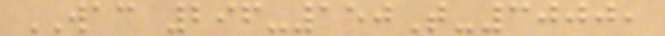WAC 296-150T-3000,
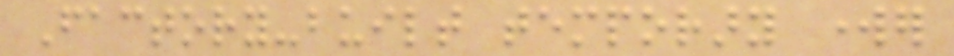Factory-built temporary worker
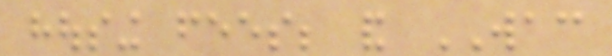housing fees; and WAC
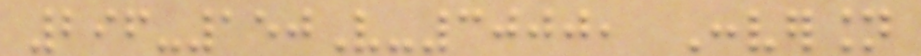296-150V-3000, Conversion
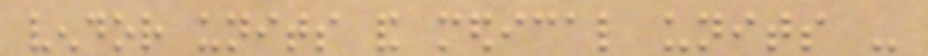vendor units and medical units -
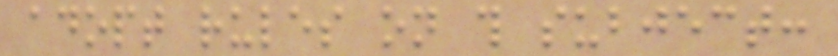adopt rules on this subject:
